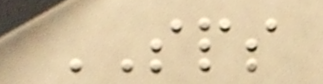SPS
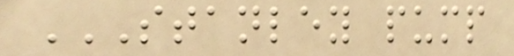STANLEY PUMP
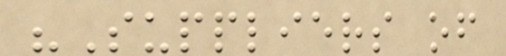"Suppliers of
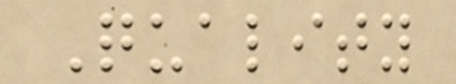Quality
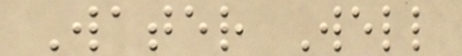Water Well
